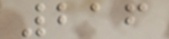216
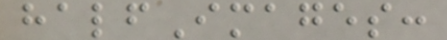halfImages:
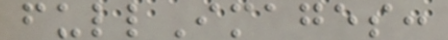fullImages:
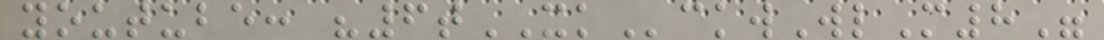youtube: "6tXKckwWlM8"
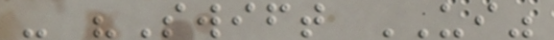- "Swift UI"
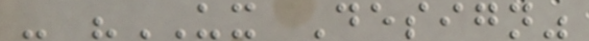- "UX Design"
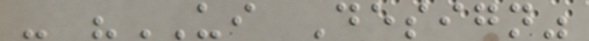- "UI Design"
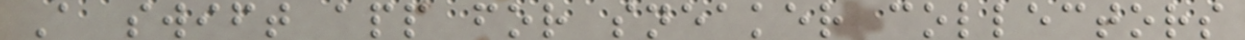A swift app for sneaker collectors
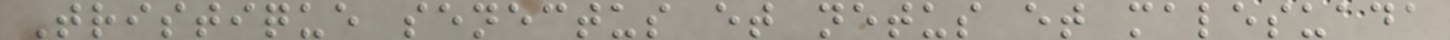Tristique senectus et netus et malesuada
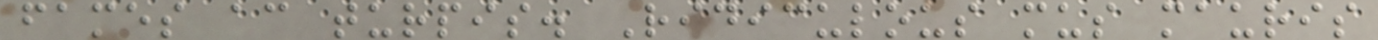fames ac turpis. Ridiculous mus mauris
